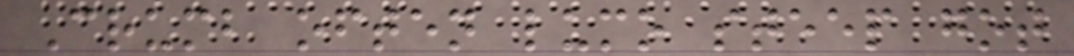Crumb often lumo steep got
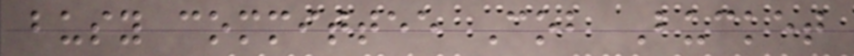busy committee Cob Bucket
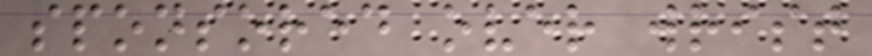sponsored over wrist
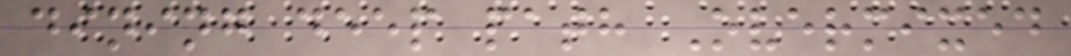dining deep path Overmixed
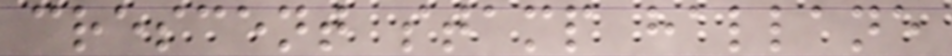crescent stamp hallane
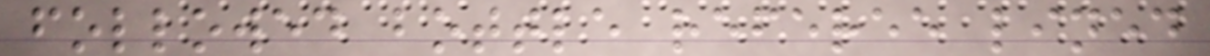followed bottle referee lined
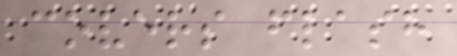covers flash
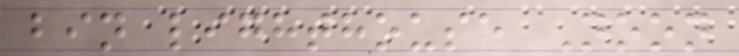bin lighthouse Noon
